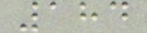184
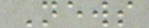News
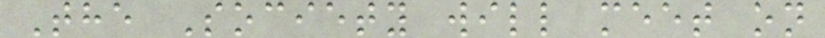The Society will meet on
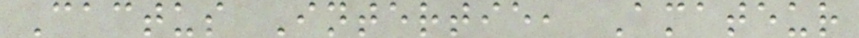Cactus Intertie, Amateur
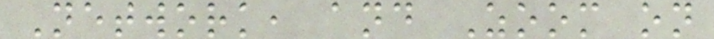Network, and Zoom on
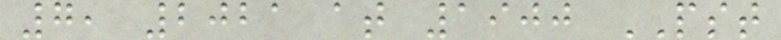7, 2021 at 1900 PST
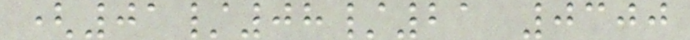(01/08/21 0300
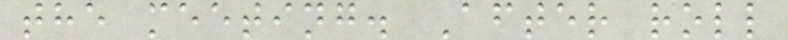the meeting. After roll
